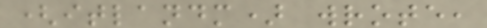(itlandm) wrote,
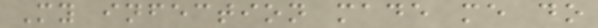My infection made me do
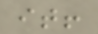it!
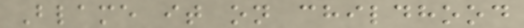Blame it on childhood
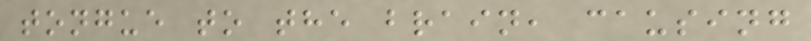tongue to the brain, causing
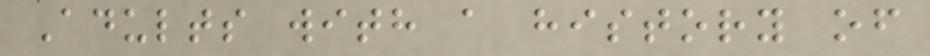Adults with a history of
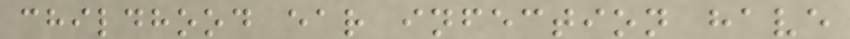childhood ear infection have
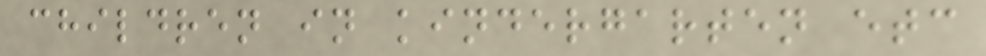children in kindergarten etc
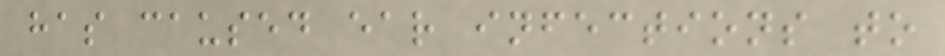has caused ear infections to
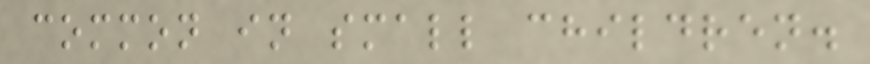common in small children.
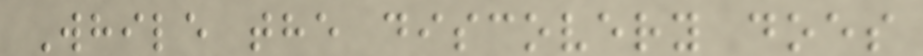While the discovery does
